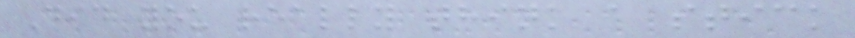Did you really think a stick
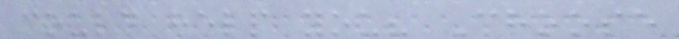could help you? Choose
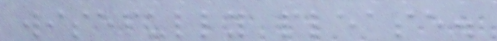wisefully please.
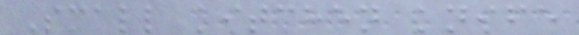Small kitchen knife
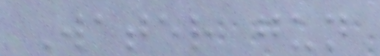Water gun
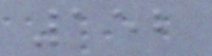152
